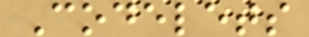Codelets
